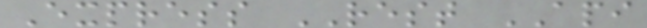Express REST API
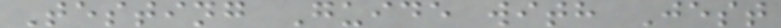Testing Guide with Jest
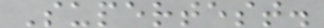Supertest.
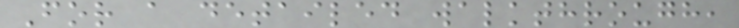For a detailed walkthrough,
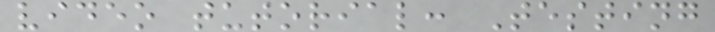video tutorial: Testing
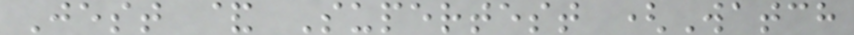Jest & Supertest (Watch
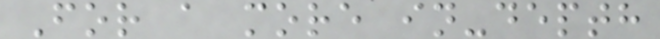For a more in-depth
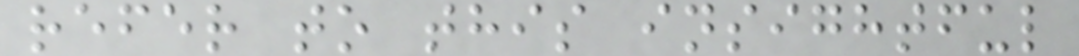refer to this insightful
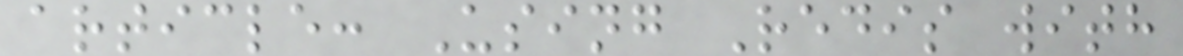article: Using Redis with
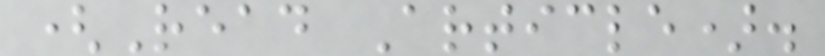(Read Article).
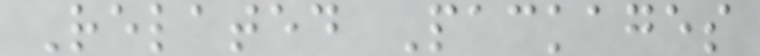Related Packages
